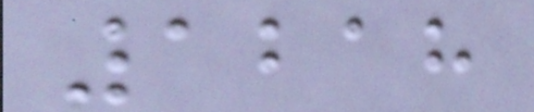1218
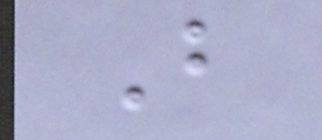B
